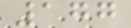177
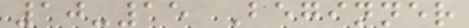10-15 Beginner
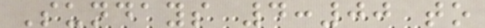Sundays 4:00 to
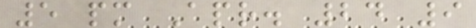5 pm Apr. 24 9
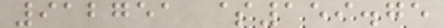912751 $159.75
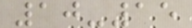10-15
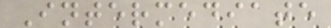Intermediate
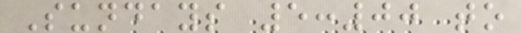Sundays 5:00 to
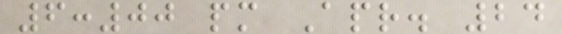6:00 pm Apr. 24
